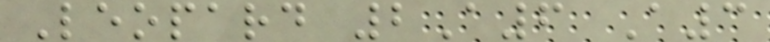Leopard 2A6 A3
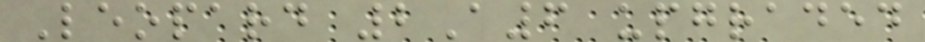Leopard 2A6 upgraded
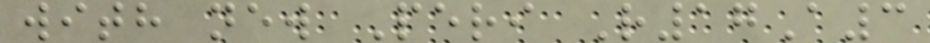with new Peri R17A3
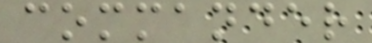commander
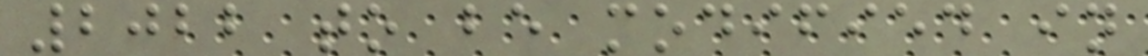2022 to be modified in
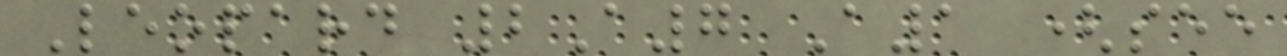Leopard 2A7 A1 (see
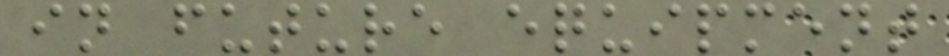in future equipment
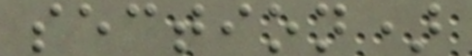section)
